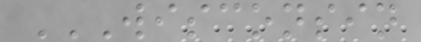WISCONSIN
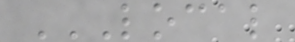LOCAL
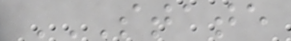STATE
